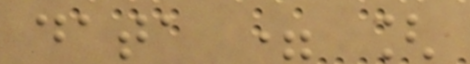data = [
